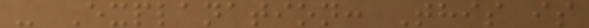- Explanation: This is
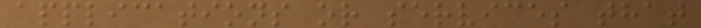applications or services that
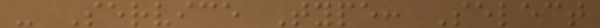- Service Type: Select
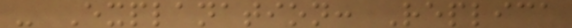- Explanation: Replica
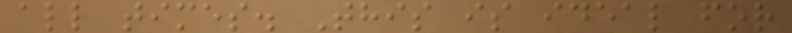all times. This is ideal for
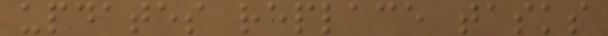updates replace tasks
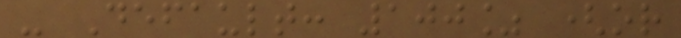- Default: 100% (or
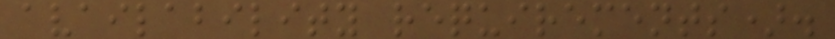availability requirements).
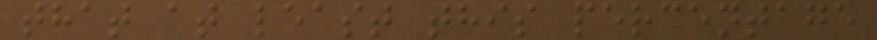that at least this percentage
